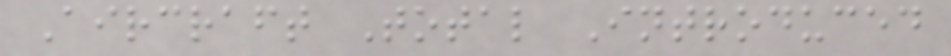Aircraft Total Introduced
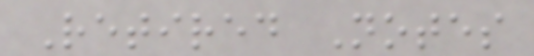Retired Notes
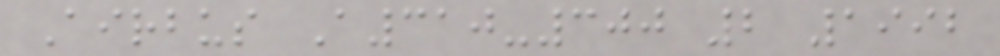Airbus A310-300 2 1992
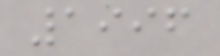1996
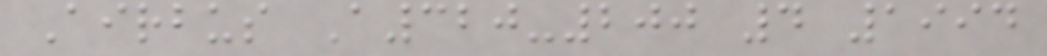Airbus A320-200 4 1994
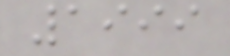1999
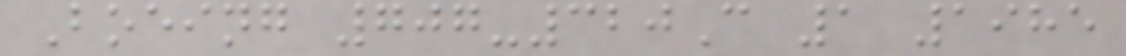Boeing 707-320C 1 1985
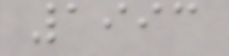1993
